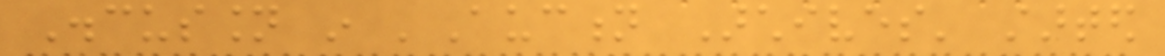Discussion in 'Auction Archives' started
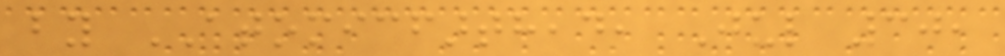by ATOMICFARTHEAD, Jul 30,
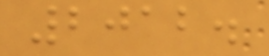2012.
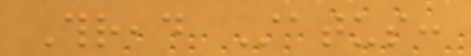Thread Status:
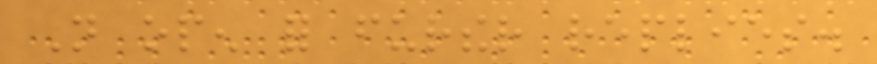Not open for further replies.
